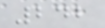242
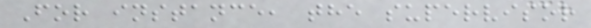For instance, the supervisor
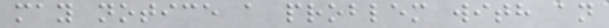may notice a problem with an
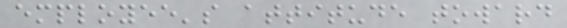employee's attitude toward
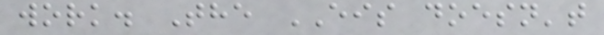work. The EIS doesn't
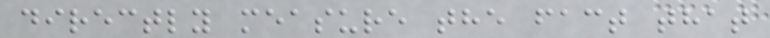directly measure the fact that
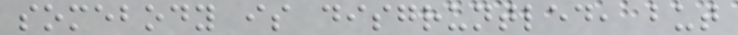somebody is disgruntled, but
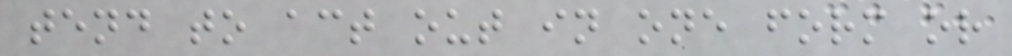tend to act out in one form or
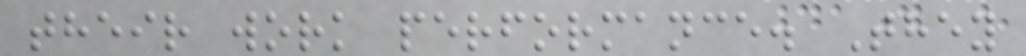their work performance. They
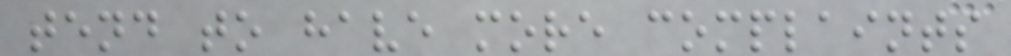tend to have more complaints
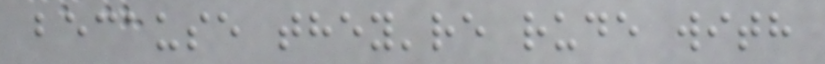because they're rude with
